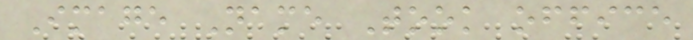Image Name Took office
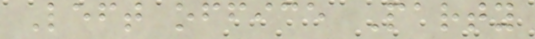Left office Party
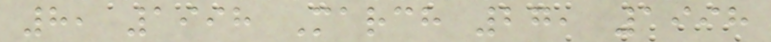8, 1998 March 27, 1998
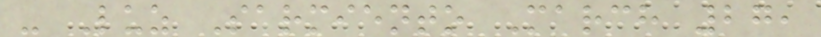- Luz Sarmiento March 27,
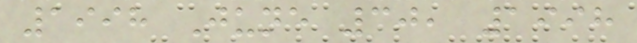1998 June 30, 1998
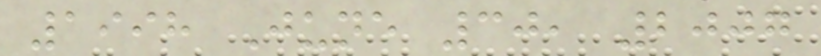1998 June 30, 2007
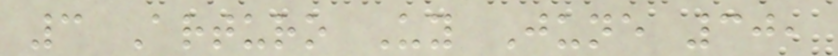3 Arturo Uy June 30,
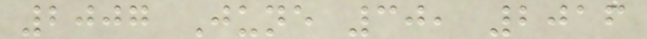2007 June 30, 2016
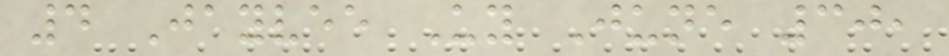4 Jayvee Uy June 30,
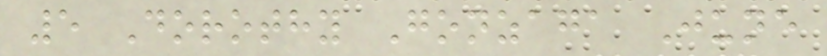5 Dorothy Gonzaga June
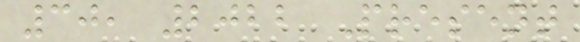30, 2022 Present
